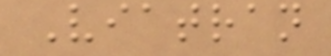Viatran
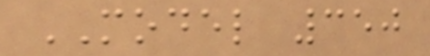MODEL 350
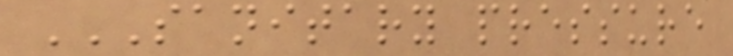SANITARY PRESSURE
